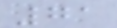71
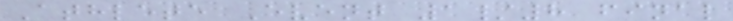Athlete Event 1/8 final
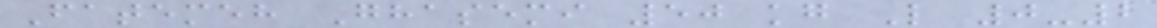Fatemeh Ghasemi 50 kg L 0-2
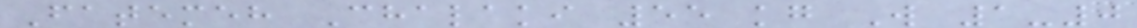Fatemeh Chalaki 55 kg W 1-0
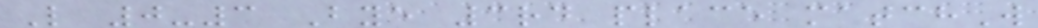L 0-3 Bye 3rd place matchW
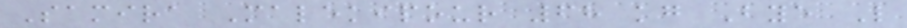Samira Malekipour 68 kg Bye L
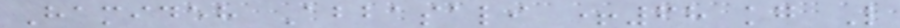Hamideh Abbasali +68 kg L
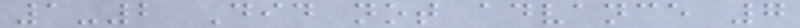1-2 Did not advance 7
